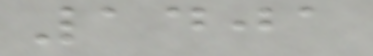1401
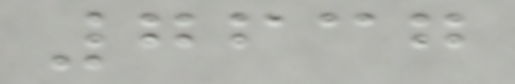7637
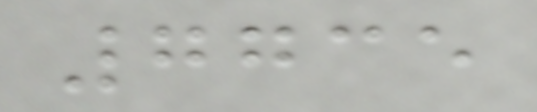7735
